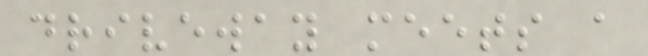driveway meets a
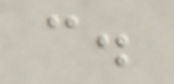c.
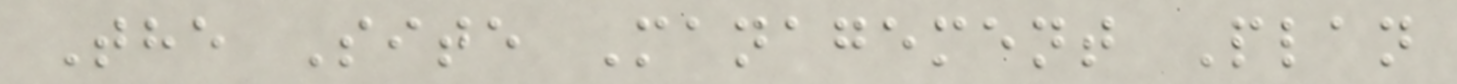The Site Management Plan
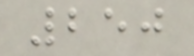250
